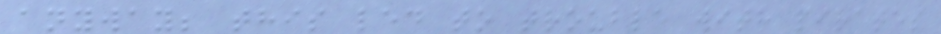anyway; this led to trouble with pirates
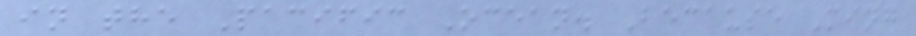in the Pacific Ocean. Because Ming
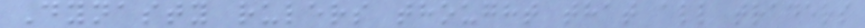Dynasty rulers thought that all traders
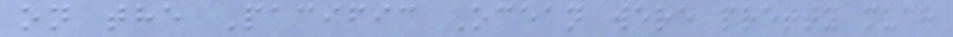on the Pacific Ocean were pretty much
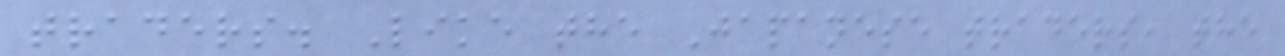traders. Like the Japanese traders, the
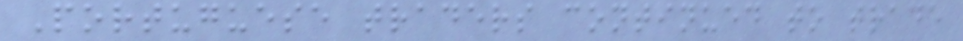Portuguese traders continued to trade
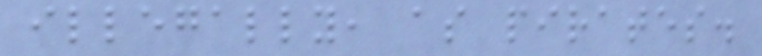illegally, as pirates.
